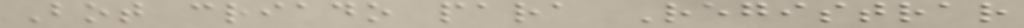Bot criado para Registrar
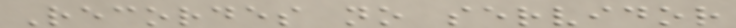Recordes no servidor
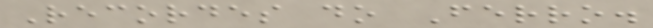Recordes do Ferro.
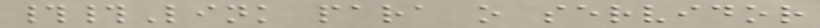##Link para o servidor
